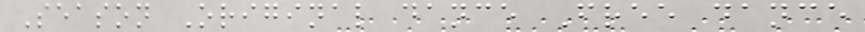Season Original dance Free dance
